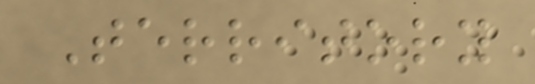Territory
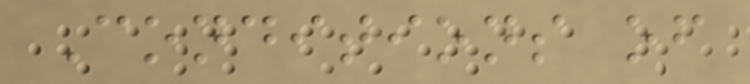Conditions of
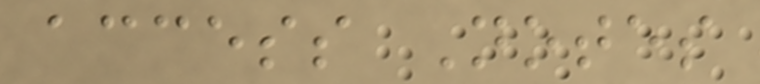access Notes
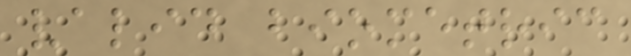valid biometric
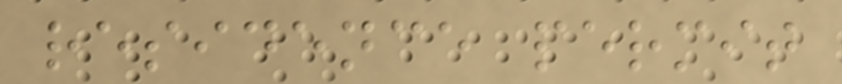residence permit
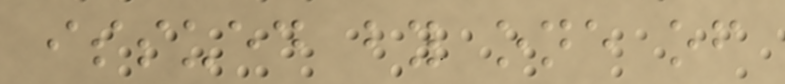issued by one of
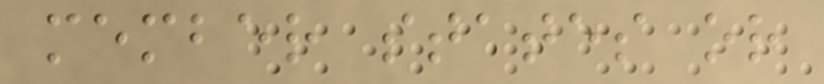member states or
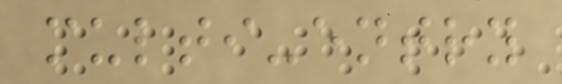multi-entry
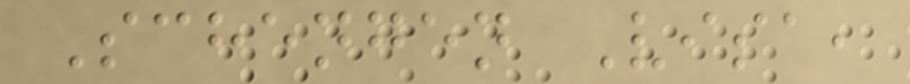Schengen Visa,
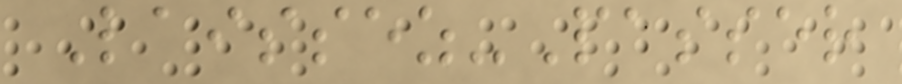Laissez-Passer
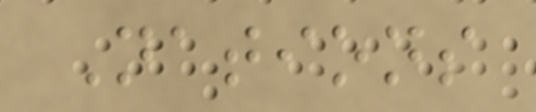Nations
